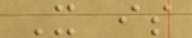It is
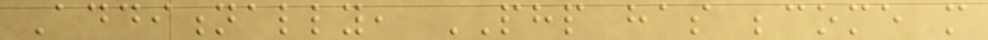Additionally, PHP has become more
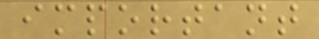important
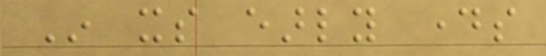In its early days
